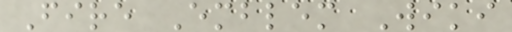Fire Emblem Wiki
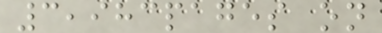3,983pages on
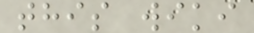this wiki
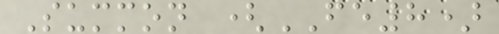Summon (FE8)
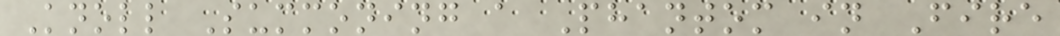Knoll Summoning a Phantom in Fire
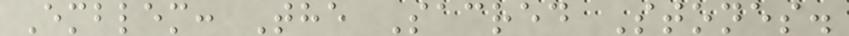Emblem: The Sacred Stones.
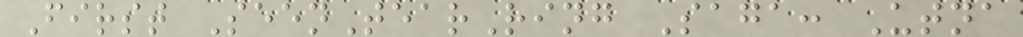First SeenTearRing Saga: Utna
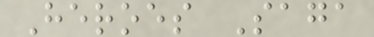Heroes Saga
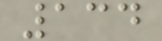134
